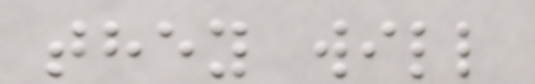they will
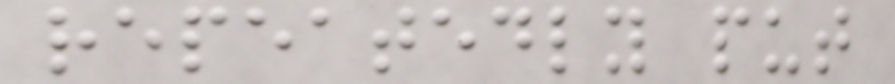repeatedly put
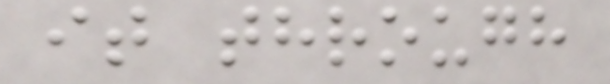it through
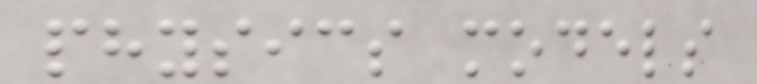physics models
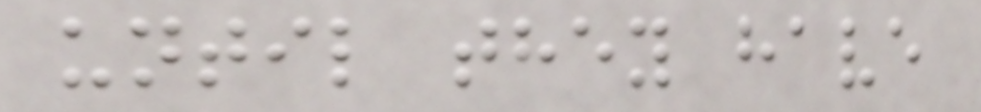until they have
